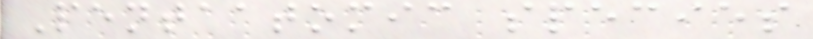Pentaatomic species
